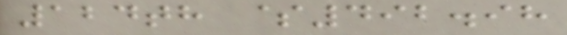124th $492.98
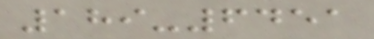189-6451
